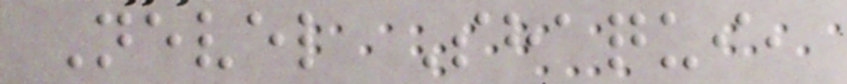Nevel Shaqui,
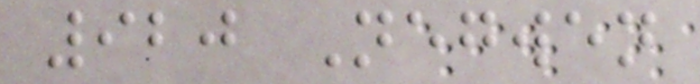920 Negwen
